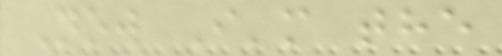Now I'm the
